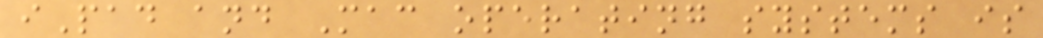iPad and Mac operating systems is
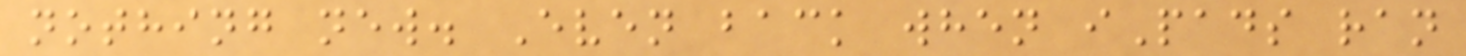nothing new. Even back when iPads ran
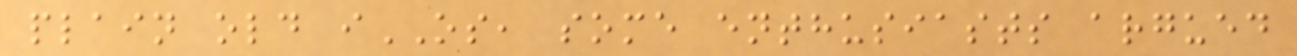plain old iOS, some enthusiasts argued
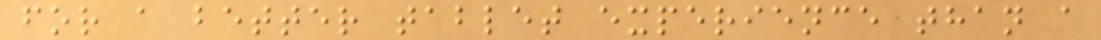for a better tablet experience than a
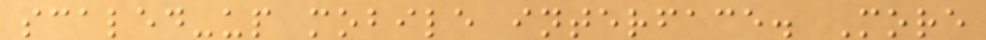scaled-up mobile interface. More
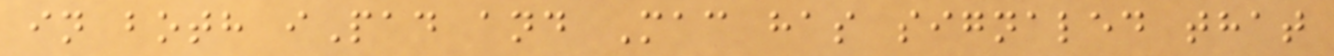in both iPad and Mac has signaled that
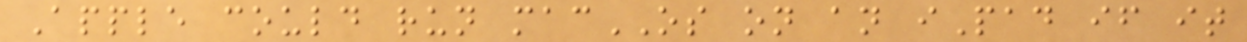Apple could run macOS on an iPad if it
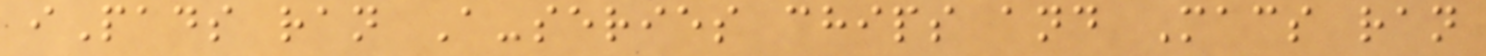iPads ran A-series chips and Macs ran
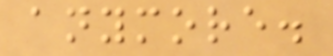anymore.
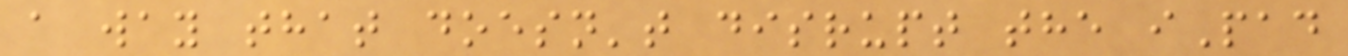a way that doesn't disrupt the iPad
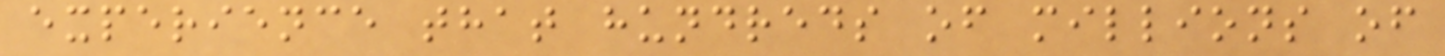experience that hundreds of millions of
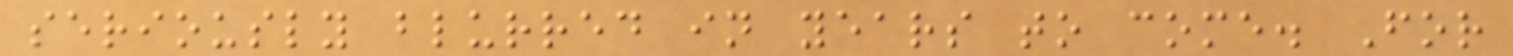seriously blurred in years to come. For
